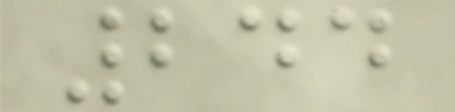244
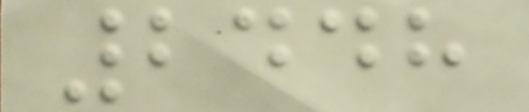2448
